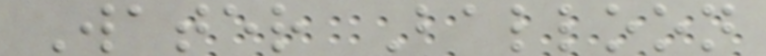Water Balloon
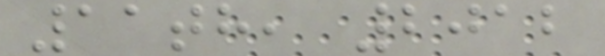11th, 2012
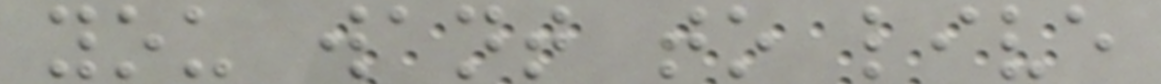you want to live
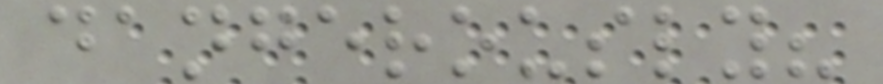dangerously?
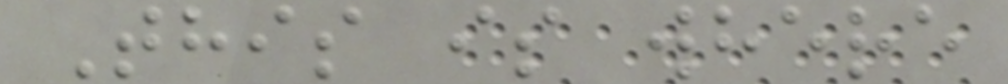This is where
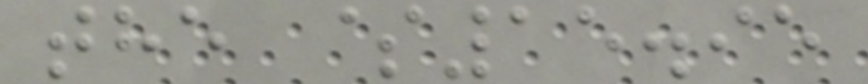the $15.95
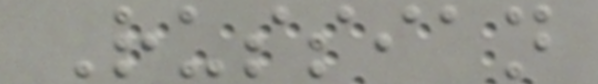Russian
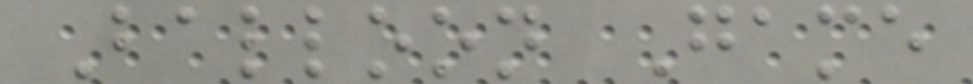Balloon Game
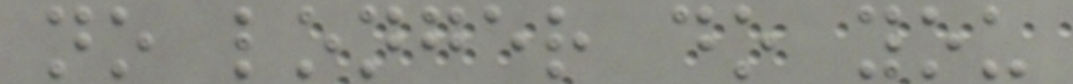no longer do you
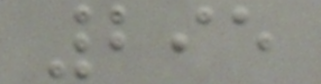295
